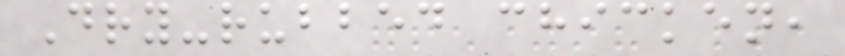Dry-rubbed chicken,
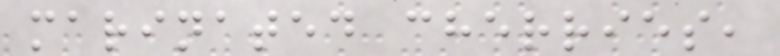marinated cherries,
